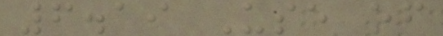6.19 Use of
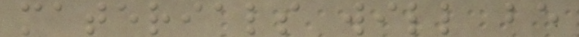materials will be
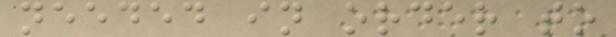needed in order to
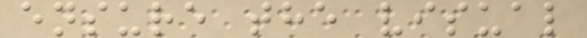ensure the visual
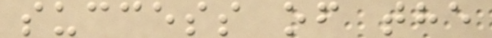success of the
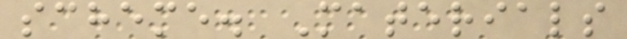scheme. Materials
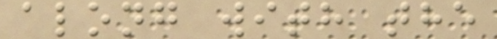along with the
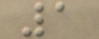1
